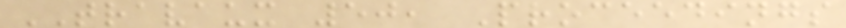TRAVAUX 50, Proceedings
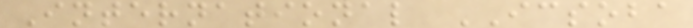International ICSOBA
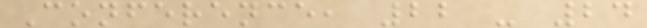Conference, 22 - 24
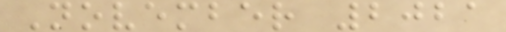November 2021
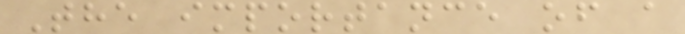The importance of a
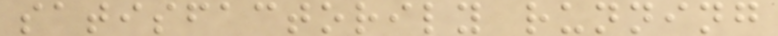satisfactorily running
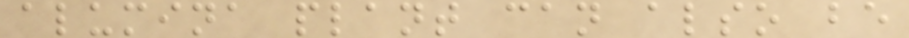alumina plant can also be
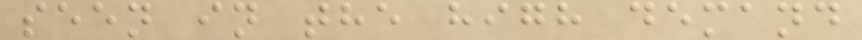seen in the high demand
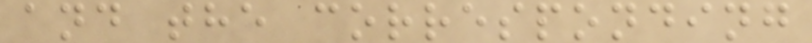and the corresponding
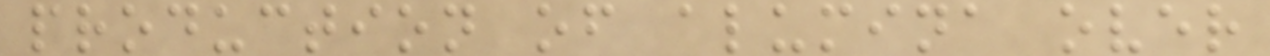production of alumina over
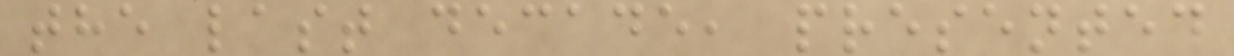the last decade, presented
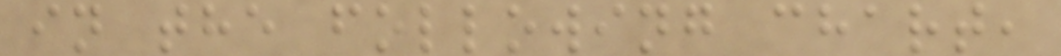in the following chart,
